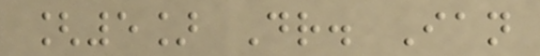[5] Dr. Ian
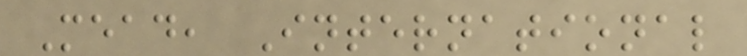Mead, International
